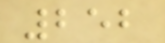252
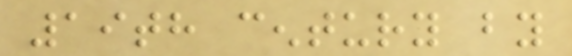19th century by
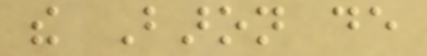the Baron de
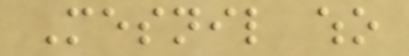Mesnil who
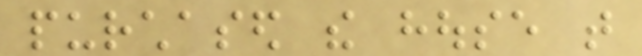purchased the house that
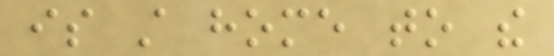is still home to the
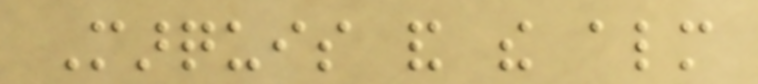Marquis and the almost
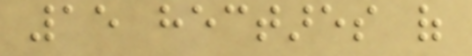15 hectares of
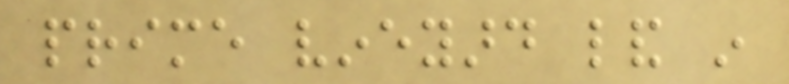prime vineyard land in
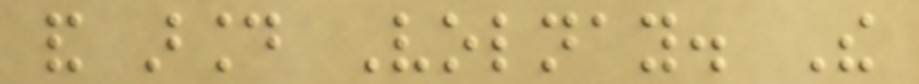and around Volnay. The
